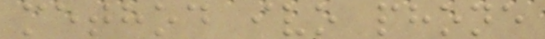method ivo phone
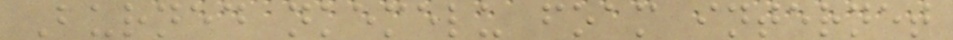Burned nkemelu foam internet
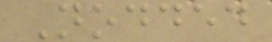Nodded
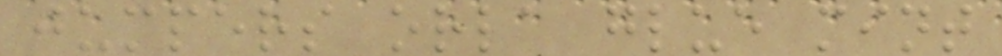jumpers orla glue mint
